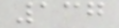137
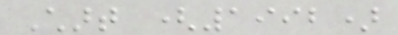Chart (1992)
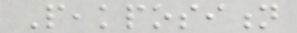Peakposition
